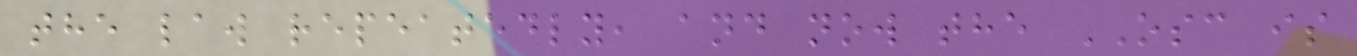the law repeatedly, and now the OSC is
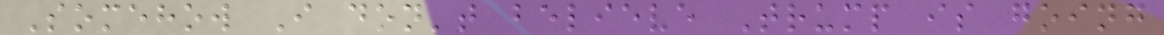Somehow I don't believe Trump is going
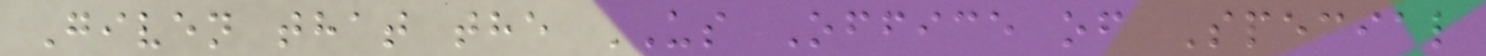Given that the US Office of Special
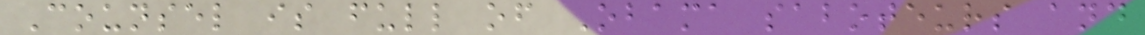Counsel is full of Obama saboteurs and
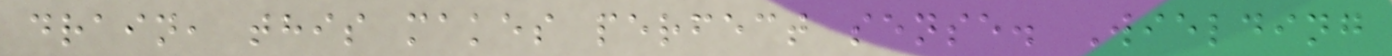drain, this makes perfect sense. Wielding
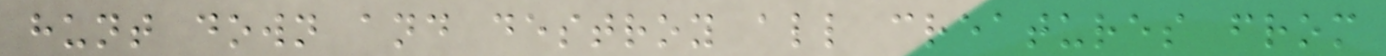hunt down and destroy all creatures from
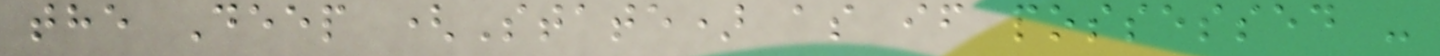the Deep (State) as if possessed -
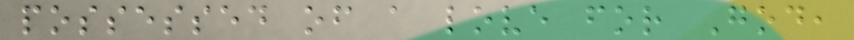possessed of a love for God,
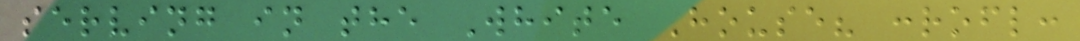serving in the White House? :rofl:
